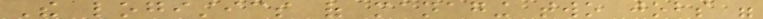The logistics of managing two jobs were
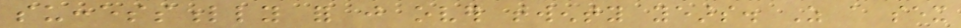successfully for just over twenty years. As a sex
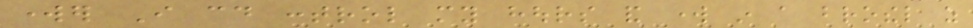worker I could control my hours and work in a brothel as
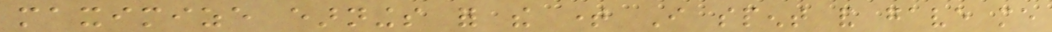maximize earnings for the time I spent and gave me
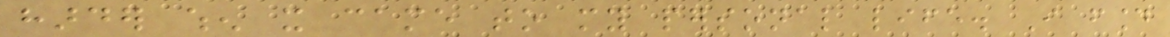harder when it came to my personal life. I found
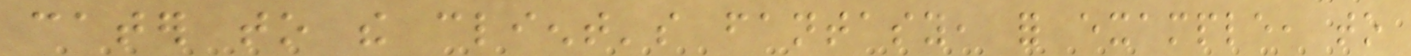cater to the client's fantasy, for example, to
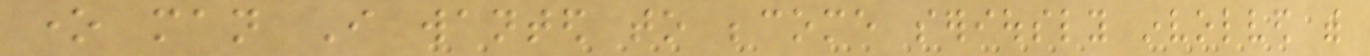one man I wanted to become seriously involved with
